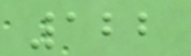122
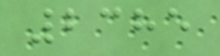2385
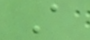A
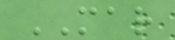MAR
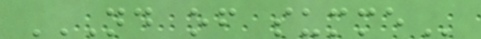ND OF SUMME
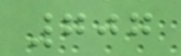707
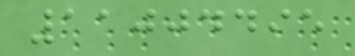11004495
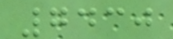7430
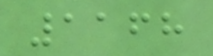1168
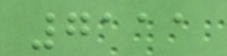7111
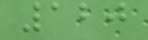120
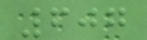607
